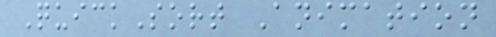QuickSort Animation
